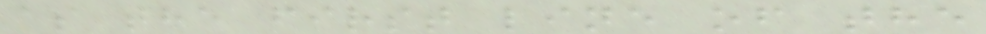as the first line of the
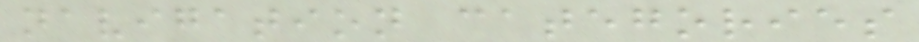navigation categories
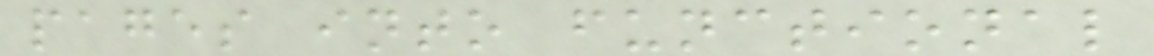pages into functional
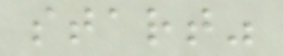start"
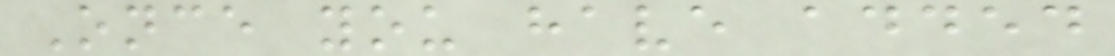Once you have added
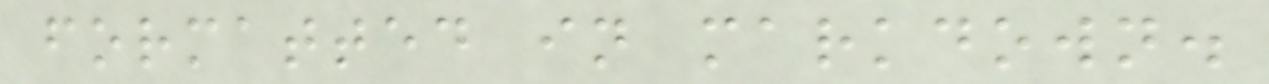formatted in markdown.
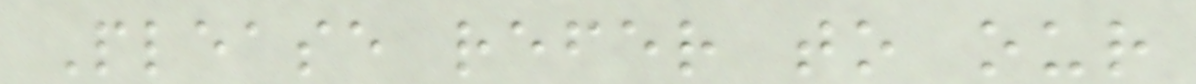Please refer to our
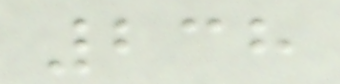238
